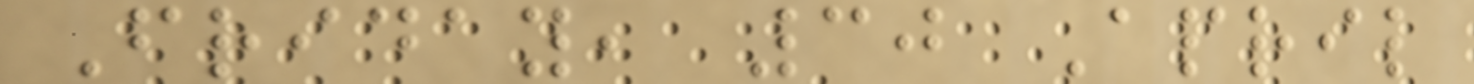Friday, 30 April
